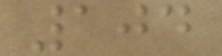104
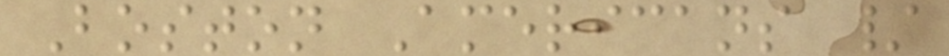Boston Americans /
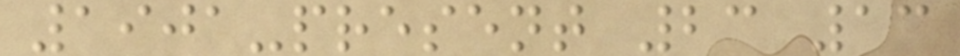1901-present 23 13
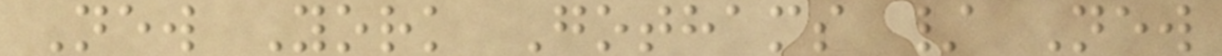New York Gothams / New
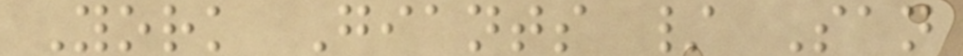York Giants / San
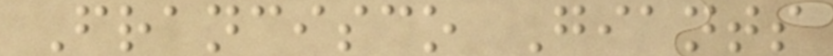Francisco Giants
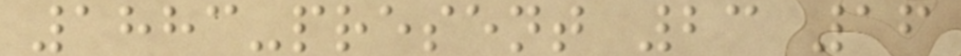1883-present 23 16
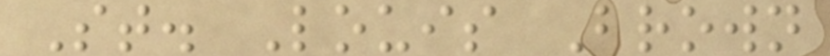St. Louis Brown
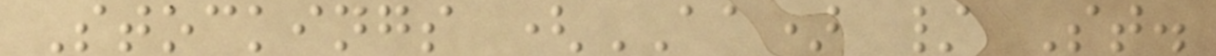Stockings (AA) / St.
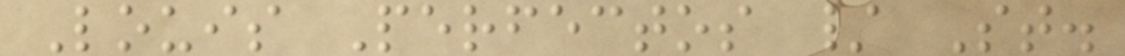Louis Perfectos / St.
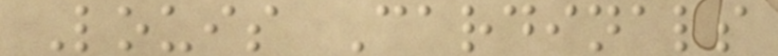Louis Cardinals
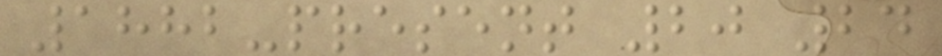1882-present 20 24
